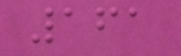161
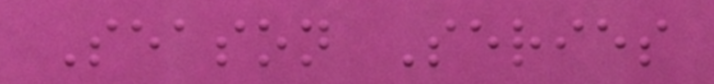Season Series
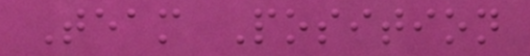Team Position
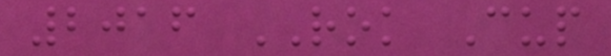2016 ROK Cup
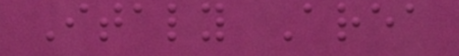Italy Area
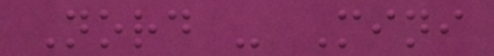Nord - Mini
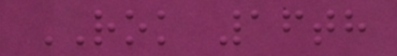ROK 16th
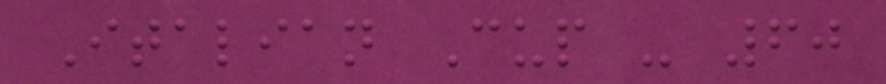Italian Cup - 60
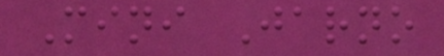Mini Jarno
